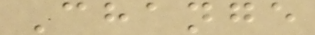Change
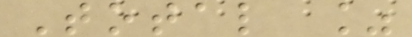Total %
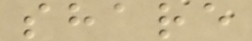share
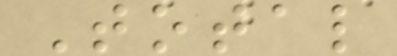Total
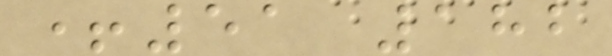+51 182
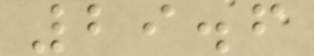29.6
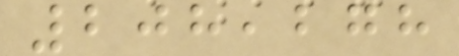208,278
